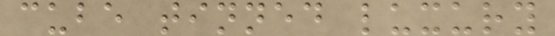cube tinned luxury
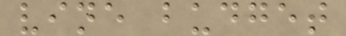vine budget
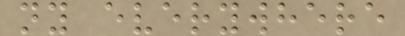ny everywhere
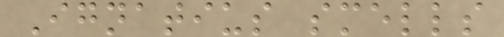Ignatius smells
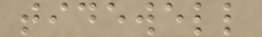tidewell
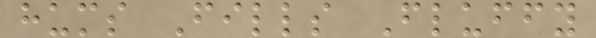hums Fills Fluffy
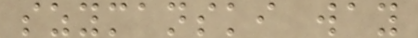szymanski way
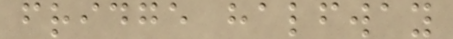fridge halfway
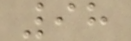98
